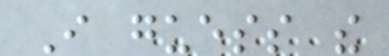I guess the
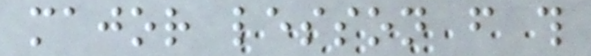major lesson from this
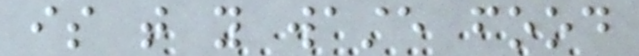is that you waste food
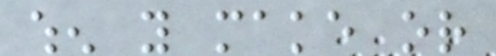when you make or
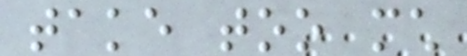take too much
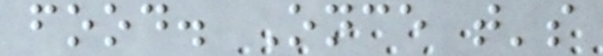food. Once that's
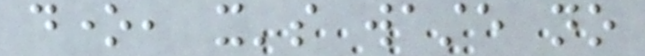done, it's waste no
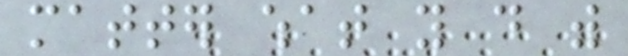matter what you do with
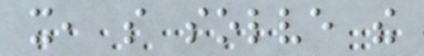it, so solve the
